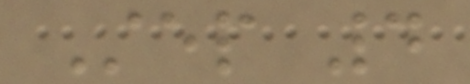Step 4
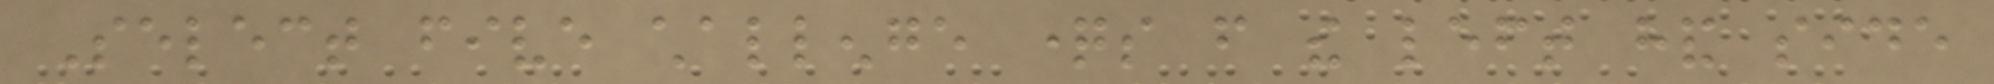Select five challenge questions from the left hand side
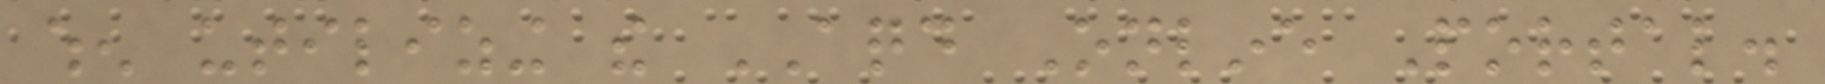when utilizing the AQD Online Portal.
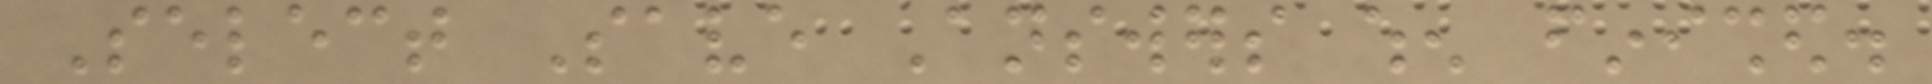Select Save Answers when finished.
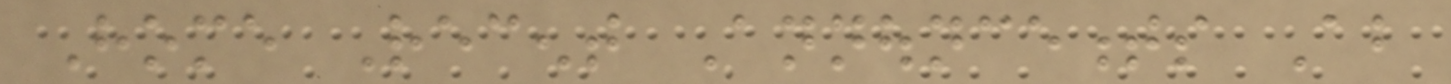Home Recent Announcements About
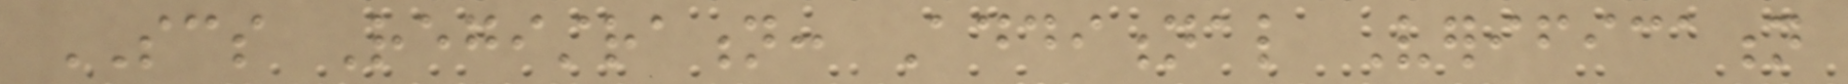SCS Registration: Additional Verification
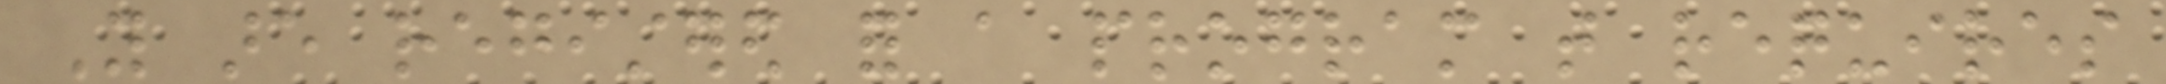You are registered for a program that requires
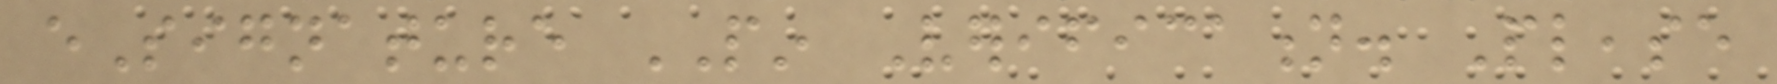eSignature PIN Verification. Please
